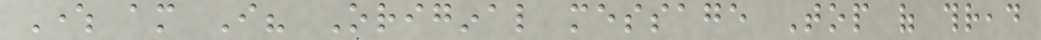Where am I? Original message Top of thread
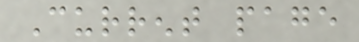Current page
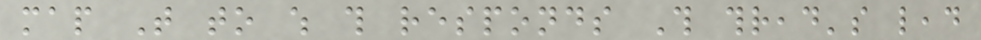map That to which this responds This thread's lead
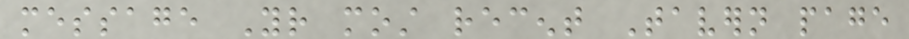message Your most recent Tavern page
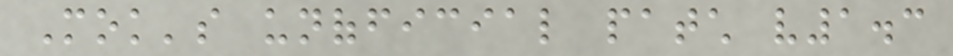Mok's unofficial patch v1.3
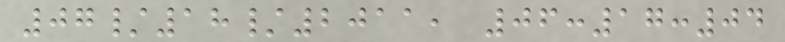07/18/2011, 06:17:04
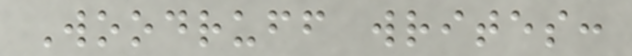Woodruff writes:
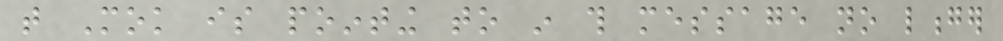that Mok is pointing to in this message no longer
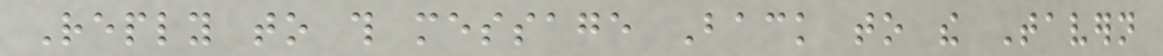Reply to this message Back to the Tavern
